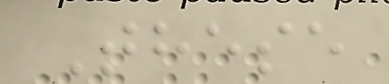These
